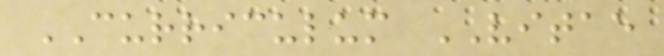CURRICULUM VITAE
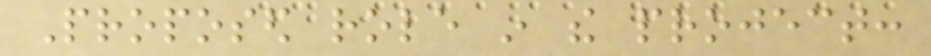Proposed role in the project:
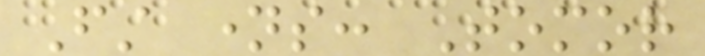First names: Tomor
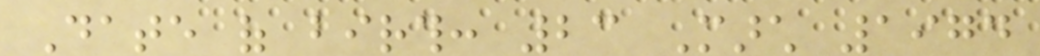Date of birth: 23 March 1974
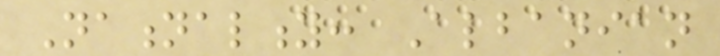Nationality: Albanian
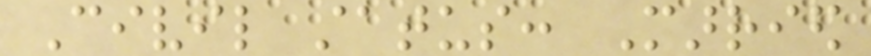Civil status: Married
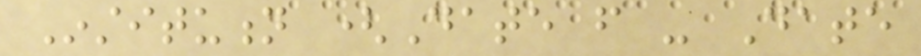Institution (Date from - Date
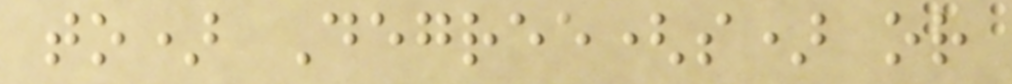to) Degree(s) or
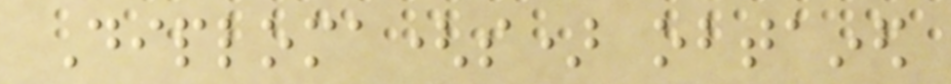Diploma(s) obtained
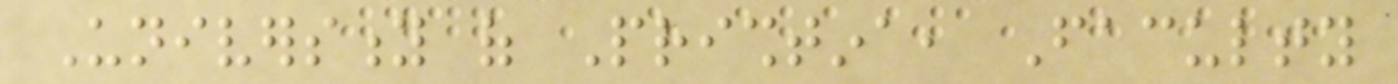University of Prishtina, Faculty
